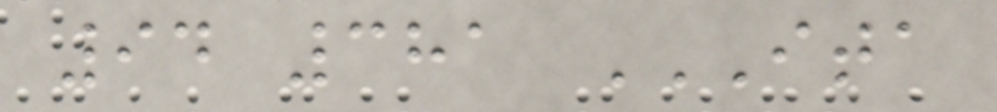94 381 ITA
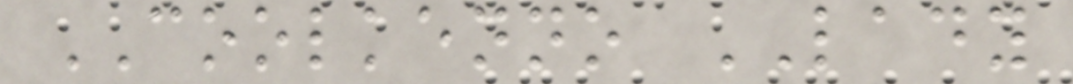COOLKENNO LADY
